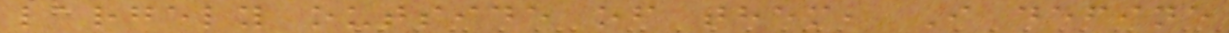largely outside of them, I define
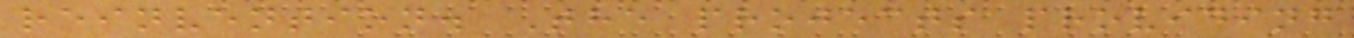reinvention. The projects providing
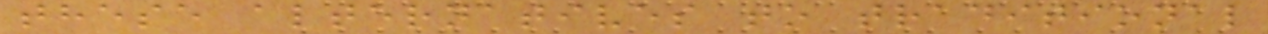these alternatives to traditional
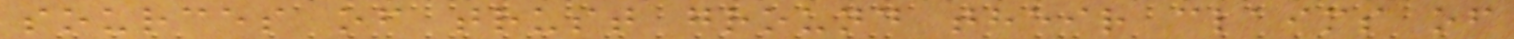sources of trust ground their claims of
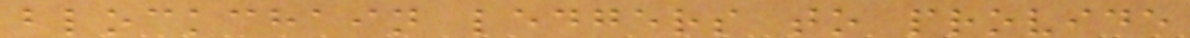blockchain ledgers to provide
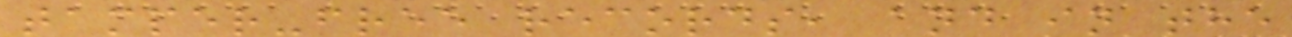tamper-free records, and in the
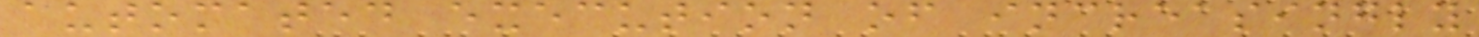automated execution of increasingly
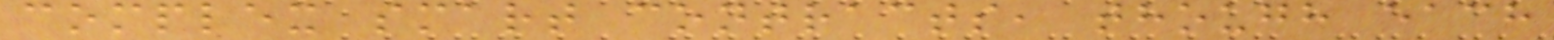complex smart contracts, though each
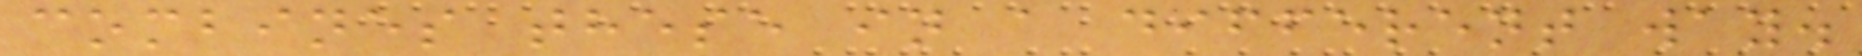combines these in a different way.
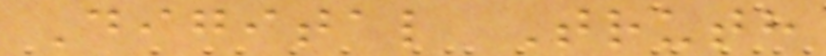Digital Truth
